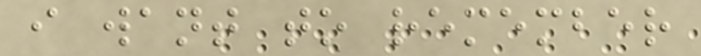i want to remember
